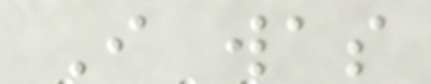I was
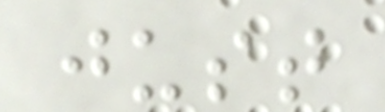just
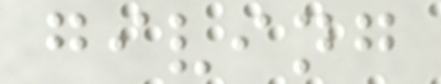giving
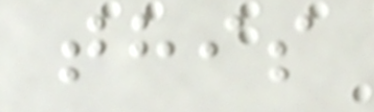this
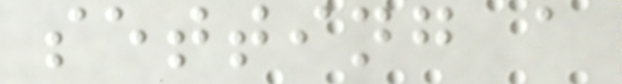setting a
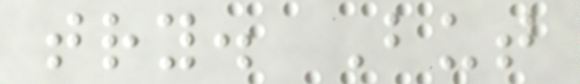try. But
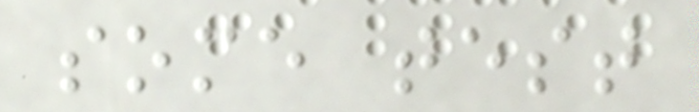some test
